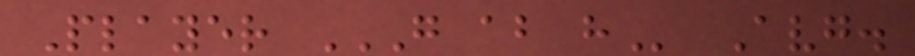Player G AB H Avg.
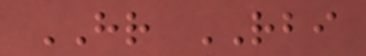HR RBI
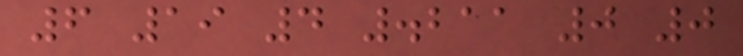6 19 4 .211 0 0
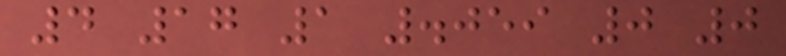4 17 1 .059 0 0
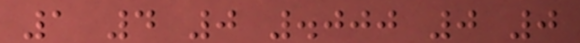1 4 0 .000 0 0
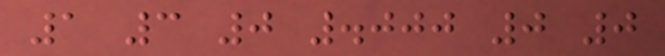1 3 0 .000 0 0
